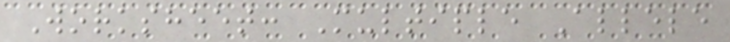Worksheet: Multiple Allele
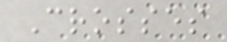Crosses
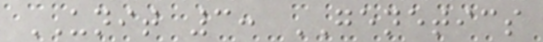UNIT 3: GENETICS
